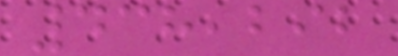438,292
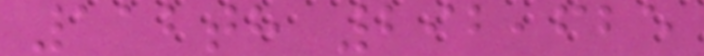112th 292,625
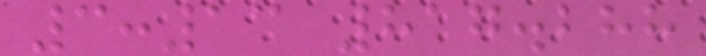3:13 817.288
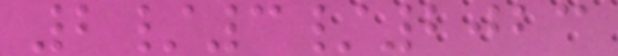2/3/2023
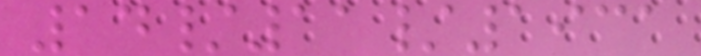14/11/1931
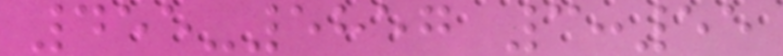455-5857 3:55
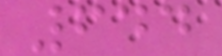644
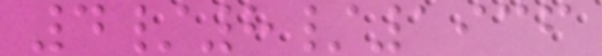4/8/1936
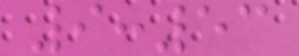9:53
